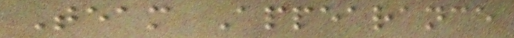Team Appearance
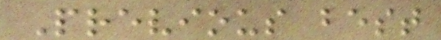Previous best
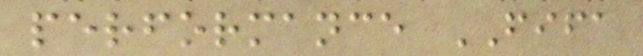performance FIFA
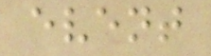event
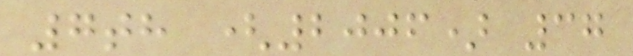7th (2006) 37
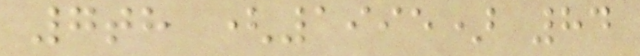7th (1995) 84
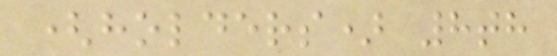(holders) 8th
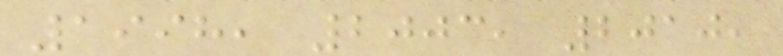1998, 2003, 2010,
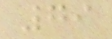79
